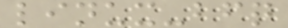linux-bfq
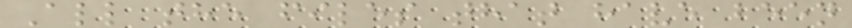All the files that have been
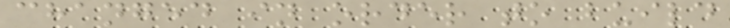changed in order to build
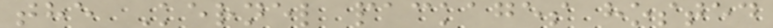the Kernel packages hosted
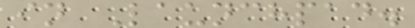in Launchpad.
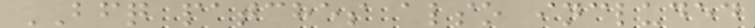BFQ patches also included
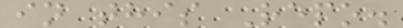in this Repo.
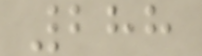288
